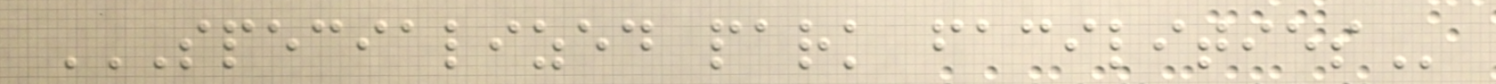SPECIALIZED PARK FACILITIES
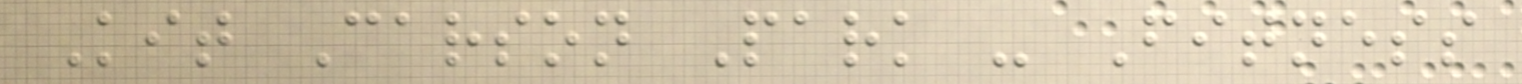Kit Carson Park - Fitness
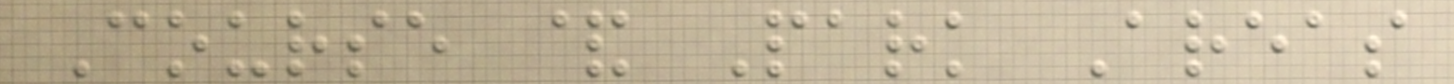Course & Park Areas
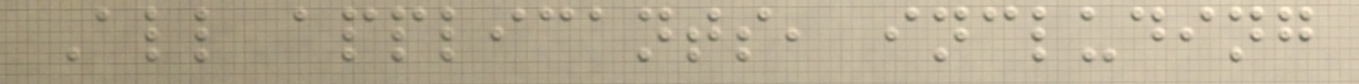All applicants, including
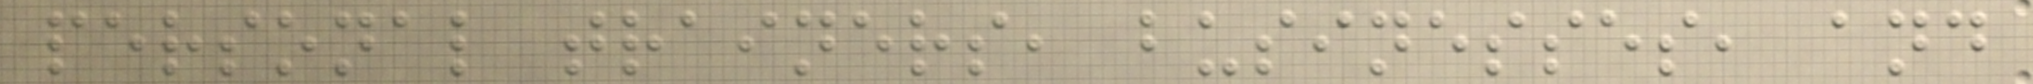personal trainers, businesses, and
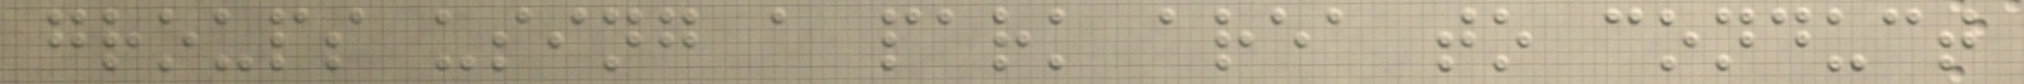groups using a park area to conduct
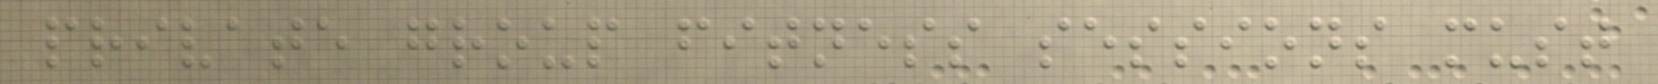private group fitness sessions must
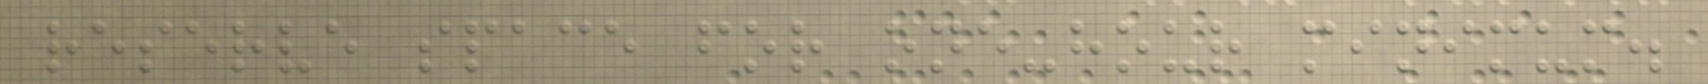reserve space for one-hour minimum.
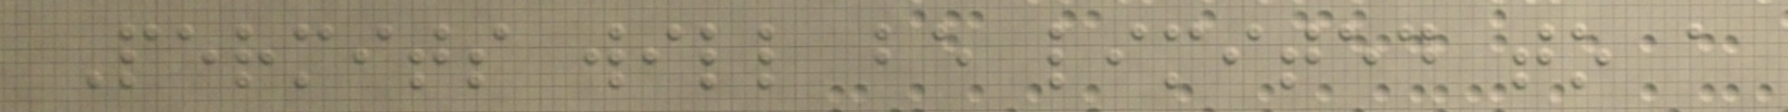Permits will be limited to a
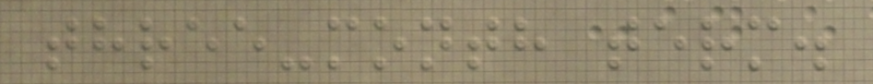three-month term.
